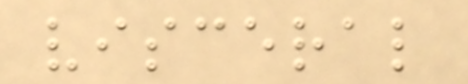visceral
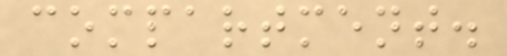compartment.
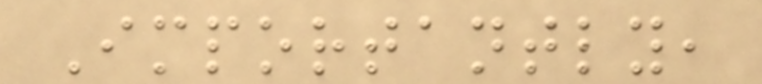Importantly,
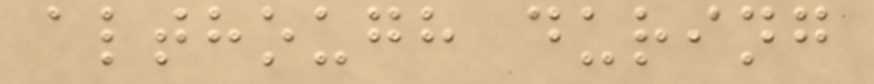although during
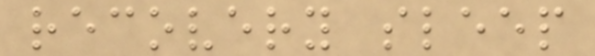recovery sleep
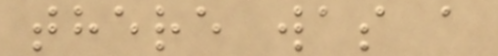there was a
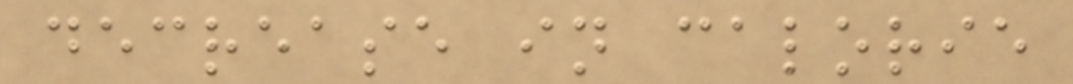decrease in calorie
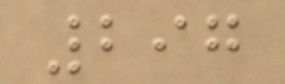297
